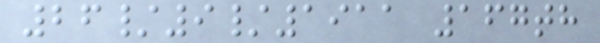26/9/1911 167th
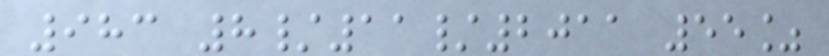983 8/11/2011 55%
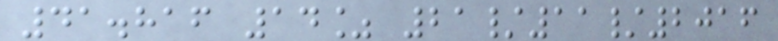41.816 14% 21/11/2016
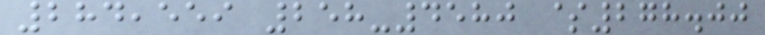284,559 258-4580 $278.00
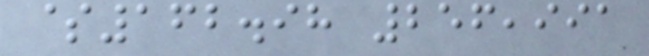$162.98 256,991
